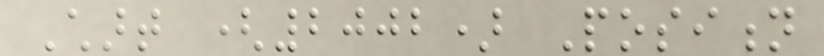Chart (2002) Position
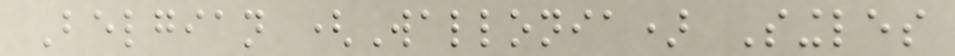Belgian (Wallonia) Singles
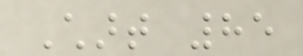Chart 85
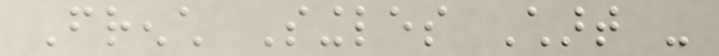French Singles Chart -
